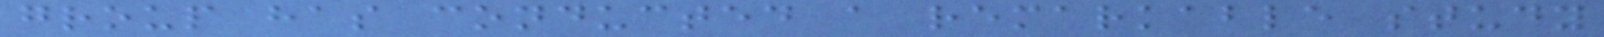group has conducted a remarkable study
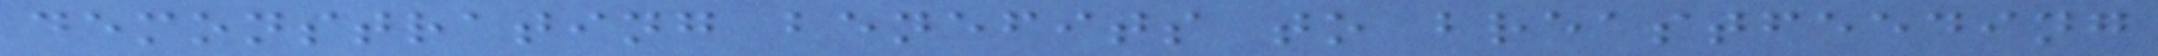demonstrating benefits to breastfeeding
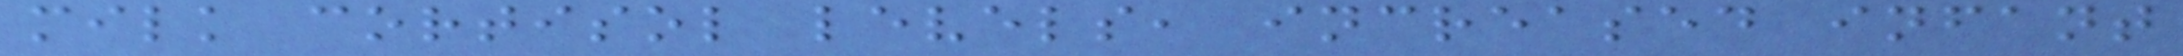milk cortisol levels, increased infant
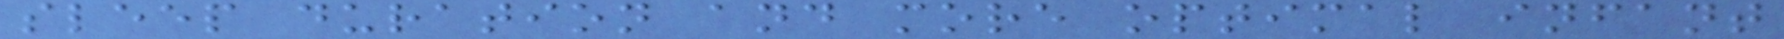sleep duration and more optimal infant
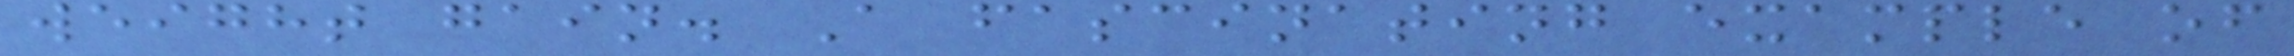weight gain. A fascinating example of
